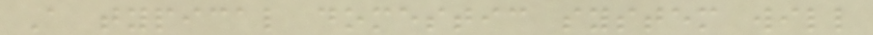A typical domestic system will
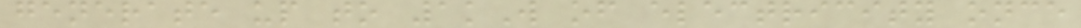generate up to 1kW of electricity once
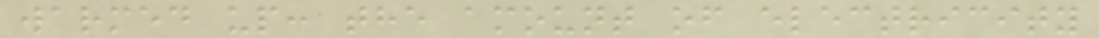warmed up: the amount of electricity
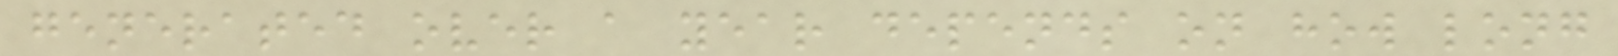generated over a year depends on how long
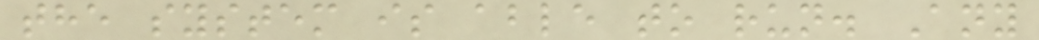the system is able to run. Any
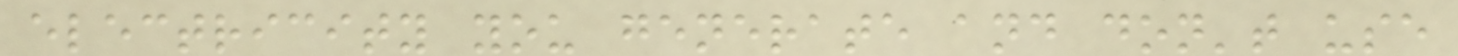electricity you generate and don't use
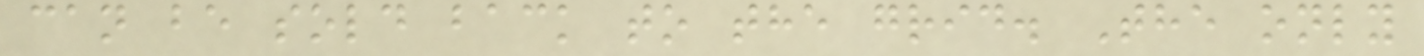can be sold back to the grid. The only
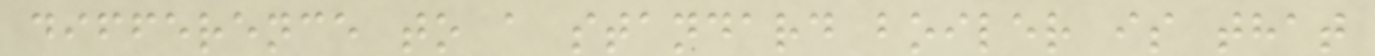difference to a standard boiler is that
